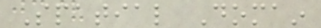Spatial Domain
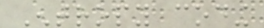Entropy coding
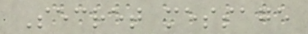Secret message
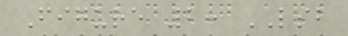Figure 2: LSB
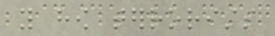you how terrorists
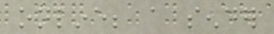online; a sender
